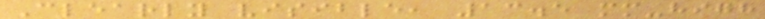Clearly visible, 13.5 mm-high
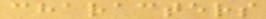characters
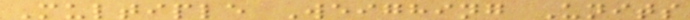Multiple Weighing Units
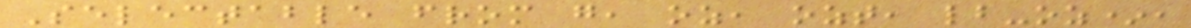Selectable from g, oz, ozt, lb-oz*,
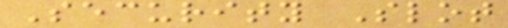Security Slot
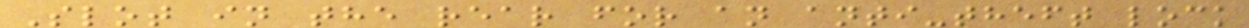Slot in the rear for an anti-theft lock
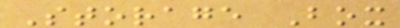Storage Box
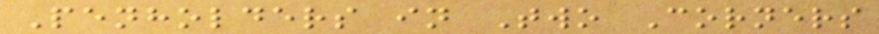Penholders in Two Corners
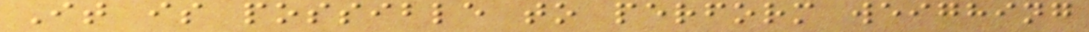It is possible to perform weighing
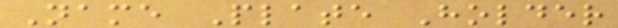Name Plate Holder
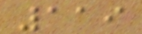119
